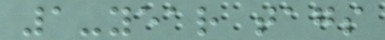1-year tags
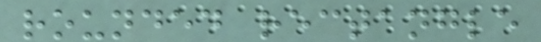rounded rectangle
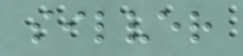silver
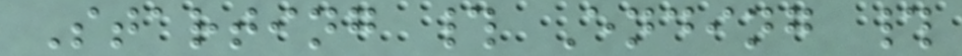Starting # Ending #
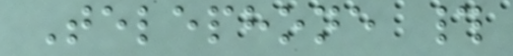Telephone #
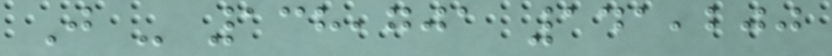J - 138,701 141,200
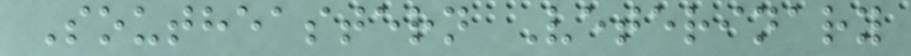Southeastern Veterinary
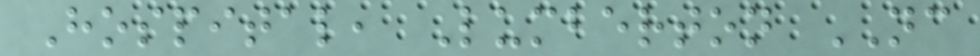Hospital, Lumberton NC
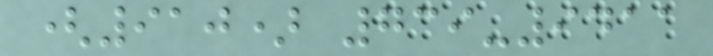(910) 739-9411
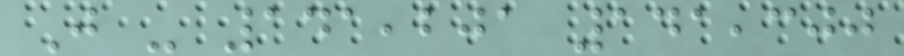J - 141,201 141,300
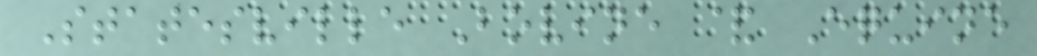Statesville Bovine & Equine
